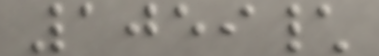1059\
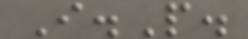I.P.
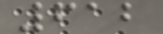612
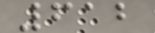612
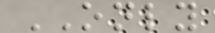ONLY
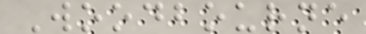Woodbourne
